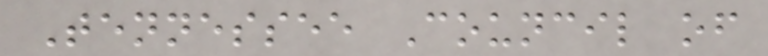Tennessee Council of
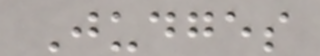Judges
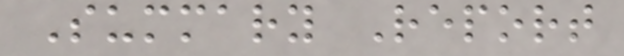Summary Report
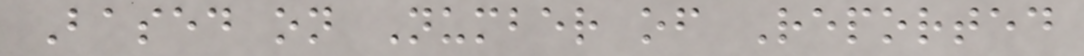Based on Number of Reported
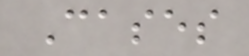Cases
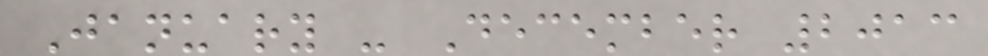January - December 2013
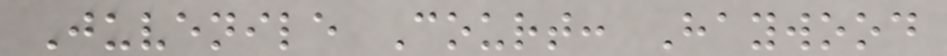Juvenile Court: Haywood
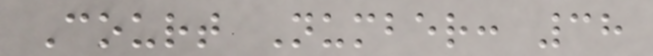Court Number: 38
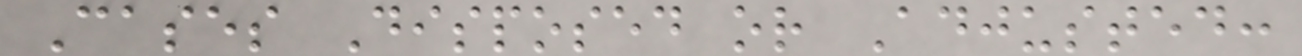Cases Disposed or Adjusted:
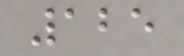125
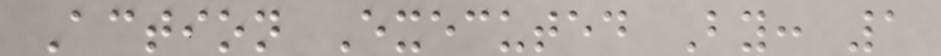Action Executed By: 1
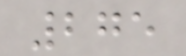275
